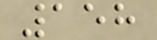158
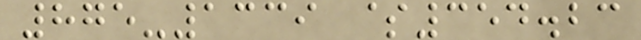875-1339 $354.23
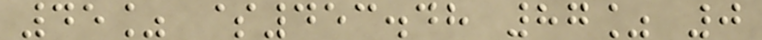45% $453.48 87% 0
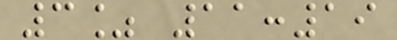3% 11:19
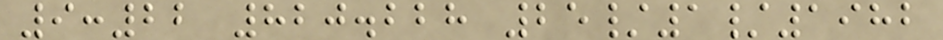9:22 820.228 25/1/1982
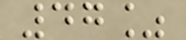47%
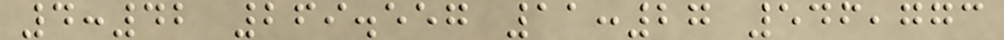4:42 269.557 11:27 546,773
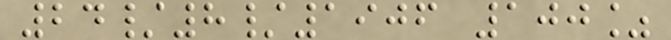24/8/1906 100%
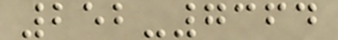252-7364
